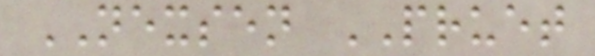NEXSEN PRUET
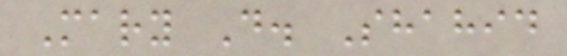Mary D. Shahid
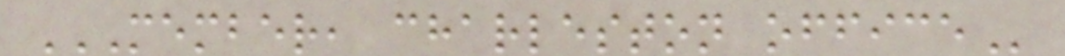MEMBER, CHARLESTON OFFICE
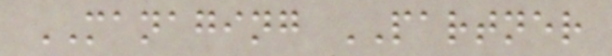MANAGING PARTNER
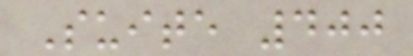Suite 400
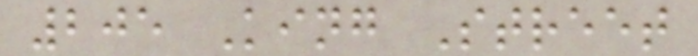205 King Street
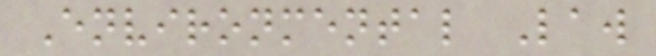Environmental Law
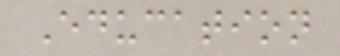Education
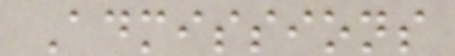Admissions
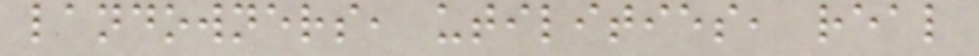landowners, utilities, real
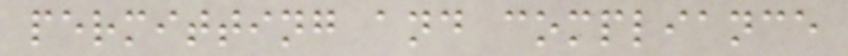permitting and compliance
